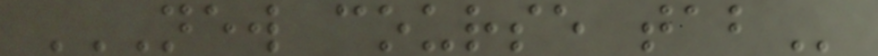NEW COURSE TAB
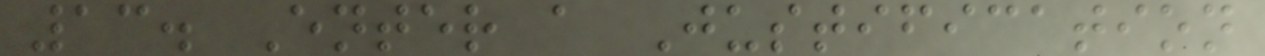13. Enter a Justification
